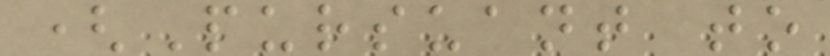(Pursuant to
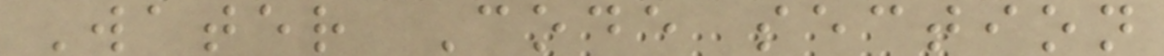Water Code section
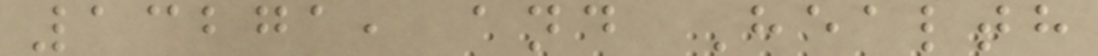13271, and Health
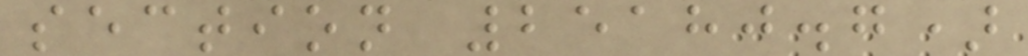section 25180.7)
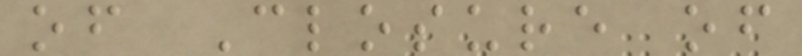of Closure of
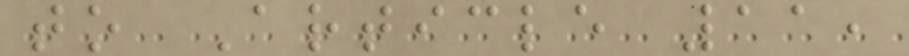to Article 11,
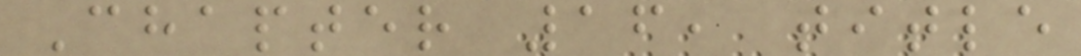Chapter 16, title
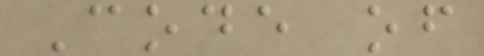Code of
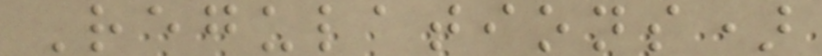Regulations)
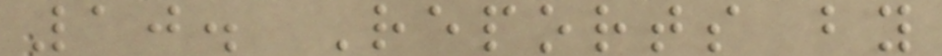10. Reports by
